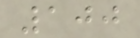100
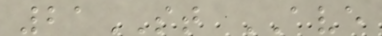21ST AVE
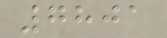7801
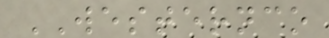WESTERNCO
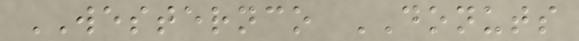WESTERNCO DONUTS
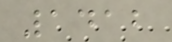1412
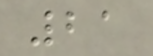21
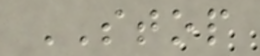STOP
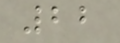22
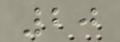20
